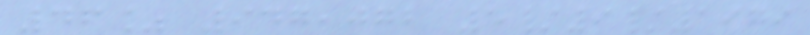46% 947,072 5/9/1979
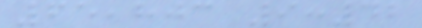65,803 9:42
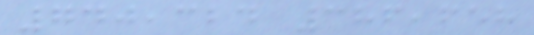740,324 386,658
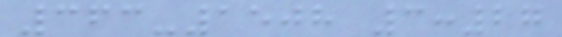363-1508 3:27
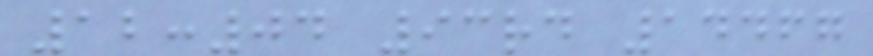12:04 93rd 14467
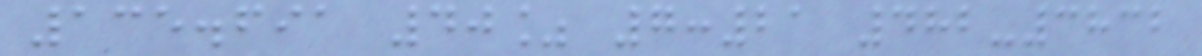135.691 40% 7:21 482-3832
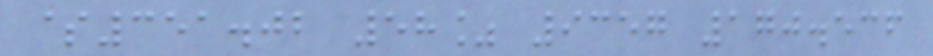$351.02 58% 9357 170.536
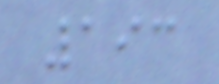193
